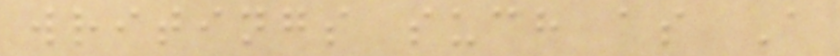writings such as A
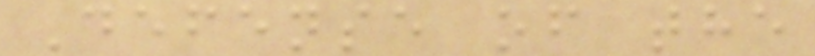Defense of the
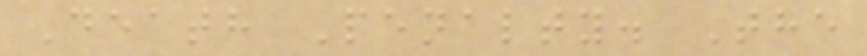Death Penalty. The
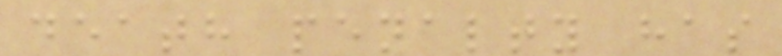death penalty has
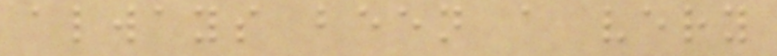always been a very
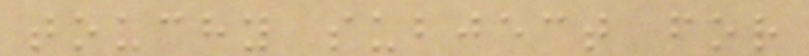touchy subject for
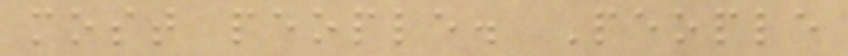most people. People
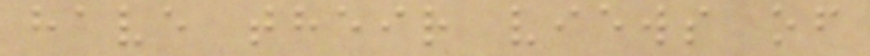have their views of
